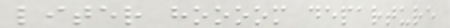liter hoooom departure
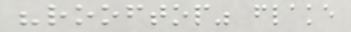"rooftop" flake
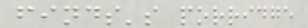finds's porridge
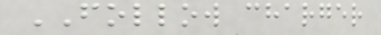FOLLOW charger
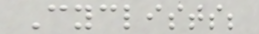Cyclists;
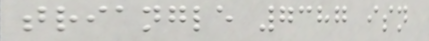triangle 7387 isn
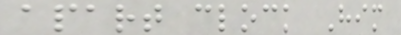apart clock Him
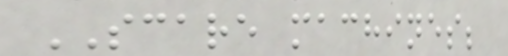SCARE machines;
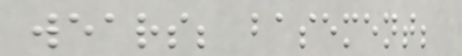wears; basement;
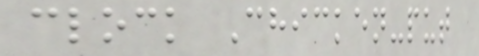clock Chicken-put
